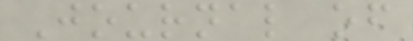Journal of
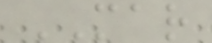MAR
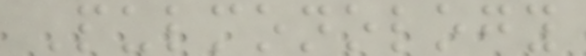Pulmonology
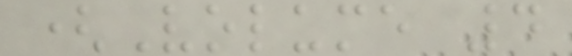(Volume 4
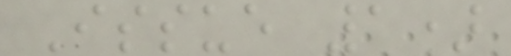Issue 1)
